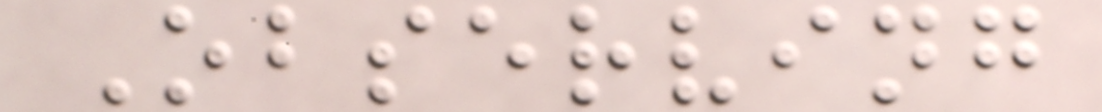Observing
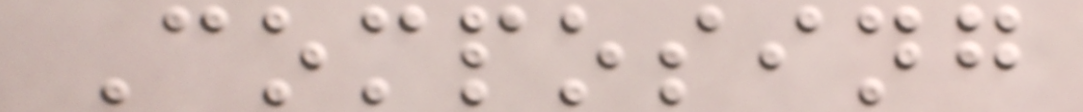Composing
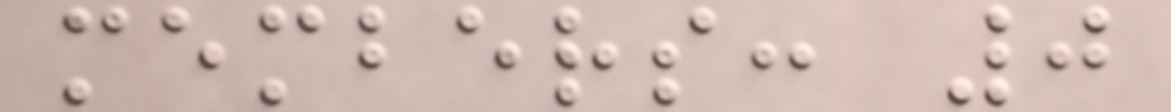members: 0
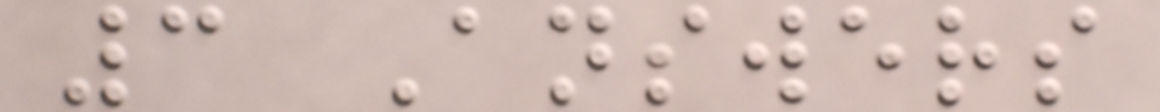3 Answers
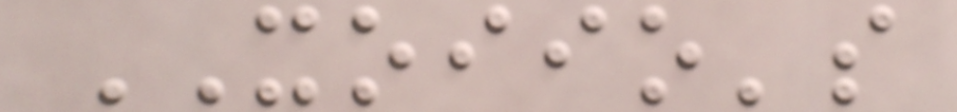XOIIO's
